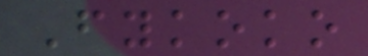Fykoko
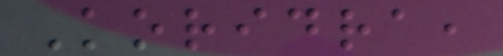Koridra,
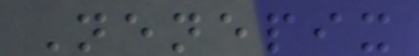Nenepix
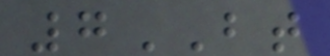7BT
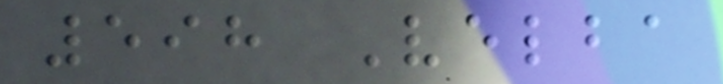598 Velba
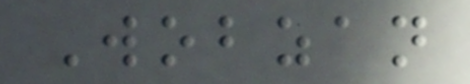Wobzan
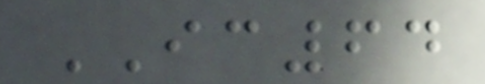IC64
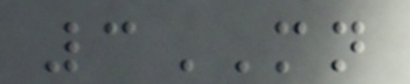3MN
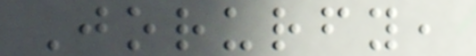Jorurfy,
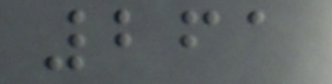261
